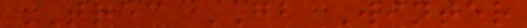TREC GB Winter
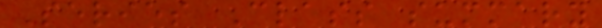Series Class summary
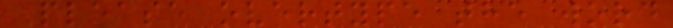Please overtype the word
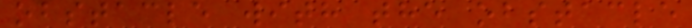obstacle with the obstacle
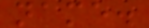name.
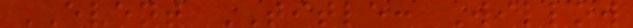EVENT TITLE: Willow
